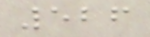526
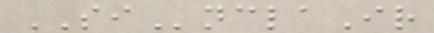SInclaIr
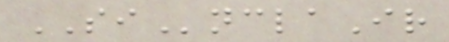SInclaIr
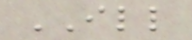ILL
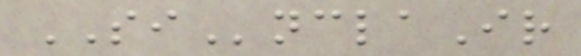SInclaIr
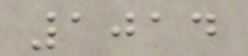1014
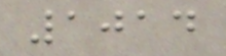1014
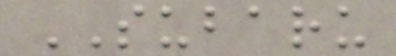SUBARU
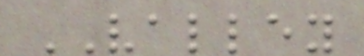VALLEY
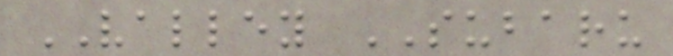VALLEY SUBARU
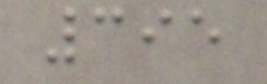395
